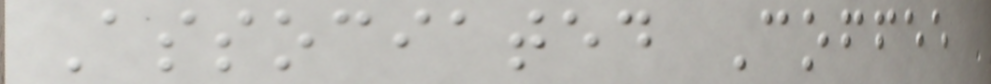Associated Coffee
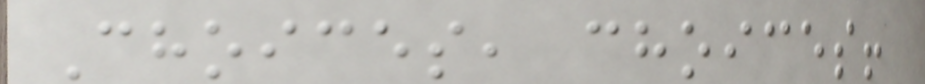Choices, choices!
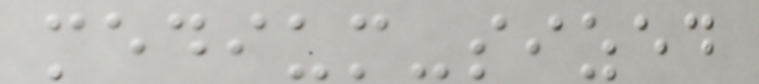medium-sized
